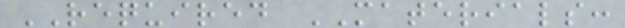REQUIRED MATERIALS:
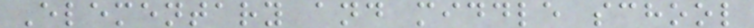Elementary and middle school
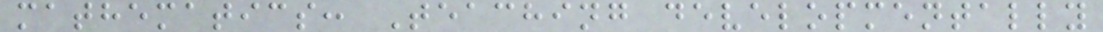mathematics: Teaching developmentally
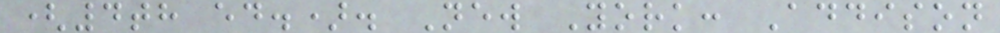(4th ed.). New York: Addison
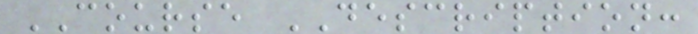COURSE DESCRIPTION:
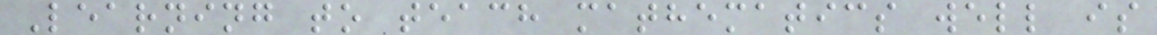Learning to teach mathematics well is
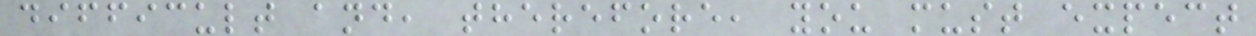difficult and, therefore, you must expect
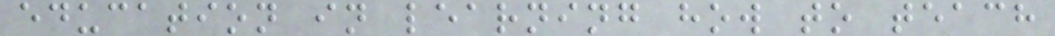education in learning how to teach
